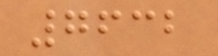7632
